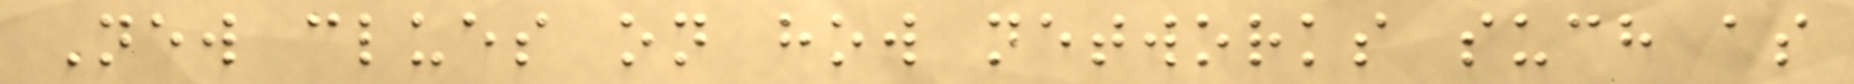New clues on how networks such as
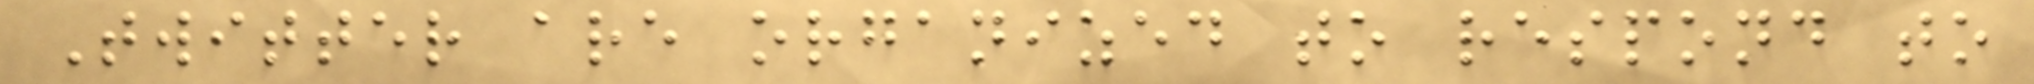Twitter are organized to respond to
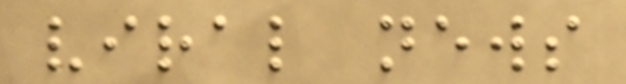viral news
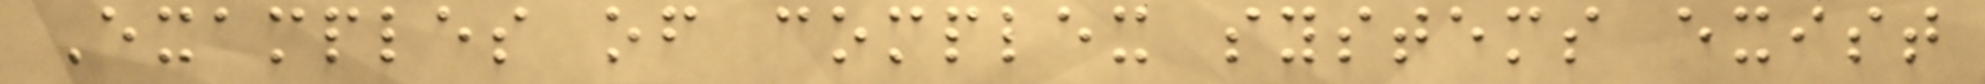Examples of complex systems exist
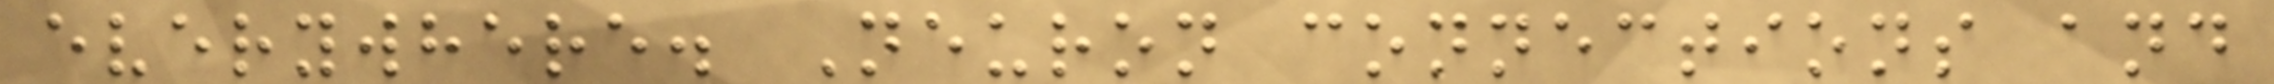everywhere. Neuron connections and
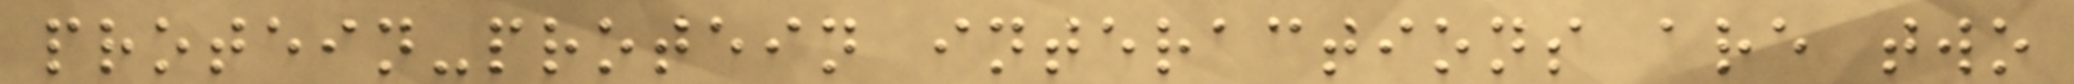protein-protein interactions are two
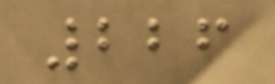226
